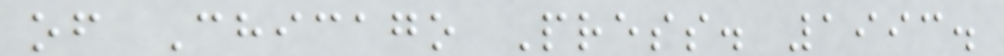of Chicago Press. 1993.
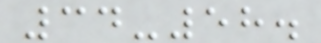34-58.
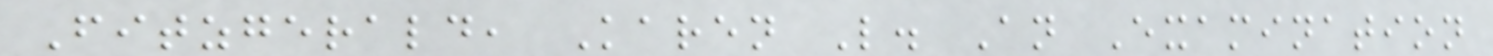Fitzgerald, Karen L. An Examination
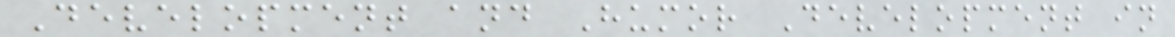Development and Humor Development in
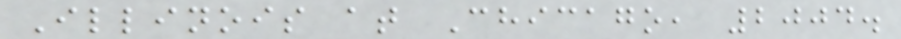Illinois at Chicago, 2004.
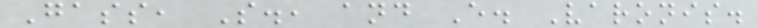Gass, S., and E. Varonis.
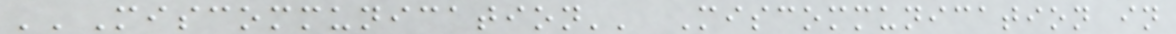''Miscommunication'' Miscommunication in
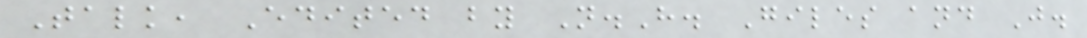Talk, Edited by N.H. Giles and J.
